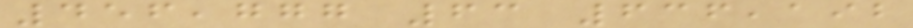456,777 63 636,192
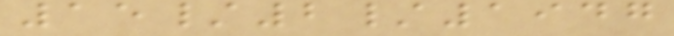15/2/1947
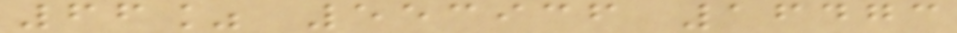66% 553936 16473
